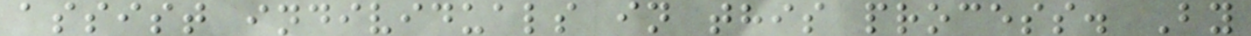assist individuals in this process. By
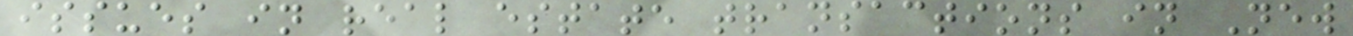issues in real estate transactions in New
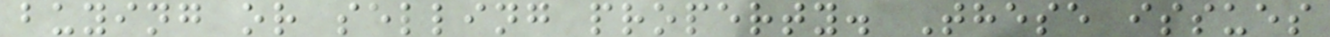buying or selling property. These issues
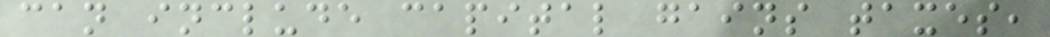can include capital gains taxes,
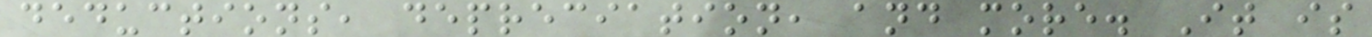deductions, depreciation, and more. It is
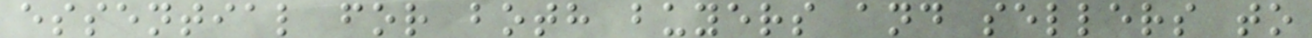essential for both buyers and sellers to
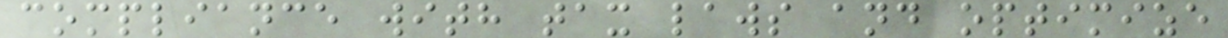compliance with tax laws and optimize
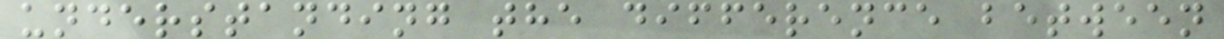understanding the difference between
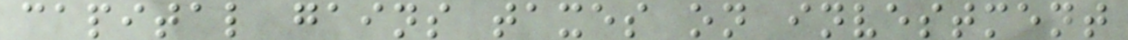capital gains taxes on investment
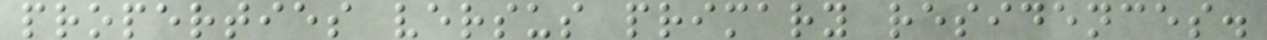properties versus primary residences.
